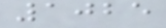1025
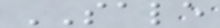SALE
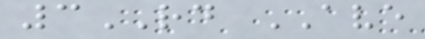3RD AVE
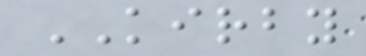KIRBY
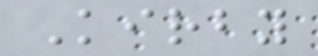Kirby
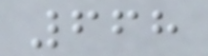668
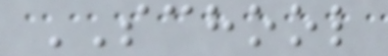SCHOOL
